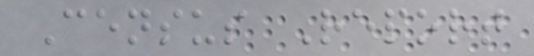Census Report
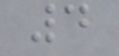4
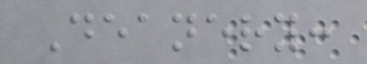Deanery:
